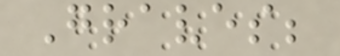Graves;
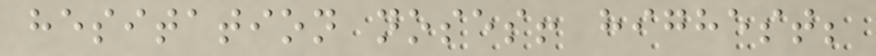hesitation noses! highest;
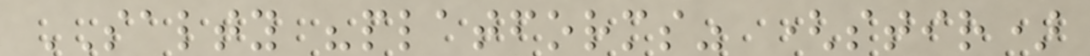SALTY "platforms" (stir)
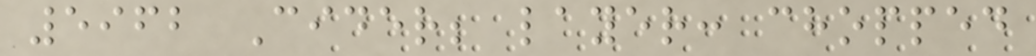5962 Cider; layer: chopped
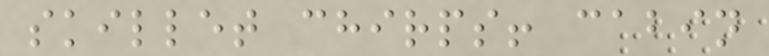skillet chirps! cabin
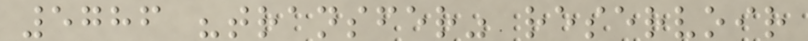5786 "transfer" reservoir
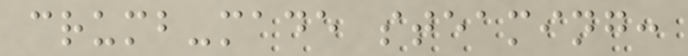crumb-made steaming:
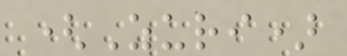(Zuri)
